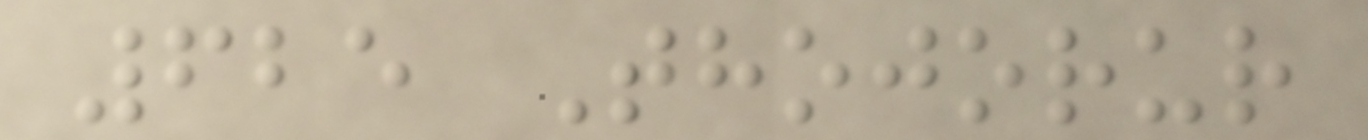625 Thojorur
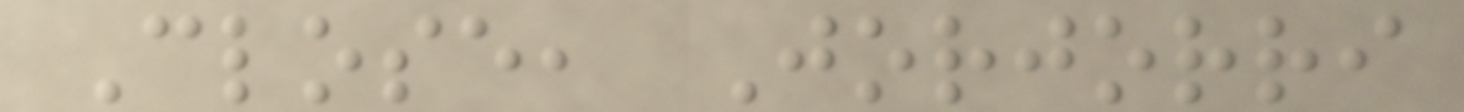Close, Jorjorri
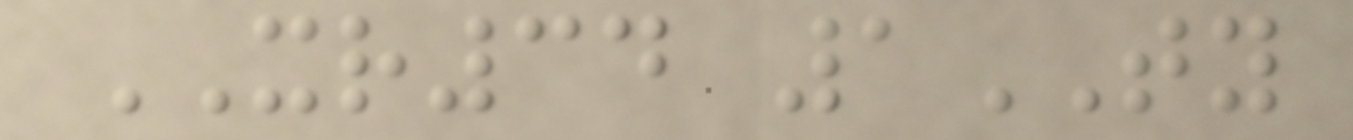XR34 1TY
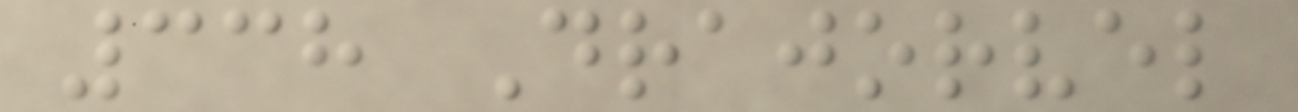338 Drajorvel
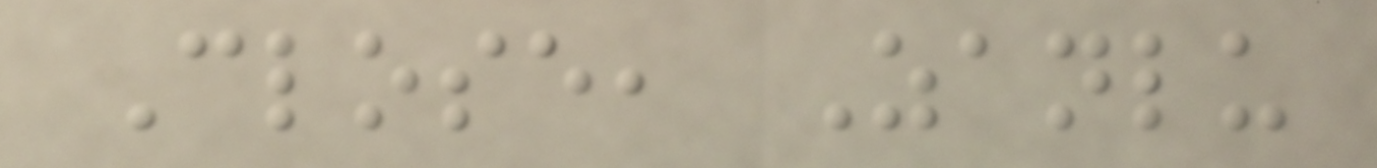Close, Zanlu
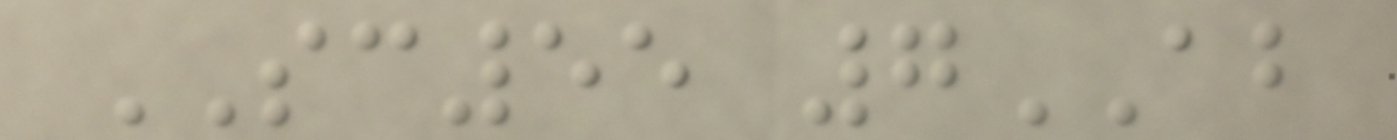SC55 7AB
